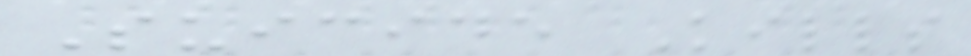Suicide Kills
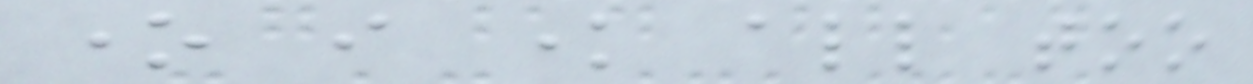one i know all too
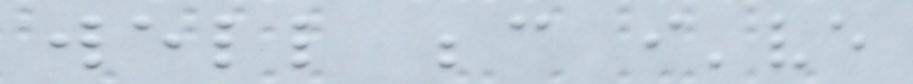well because i've
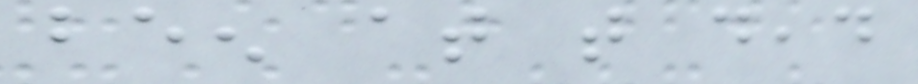been at that dead
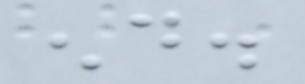end.
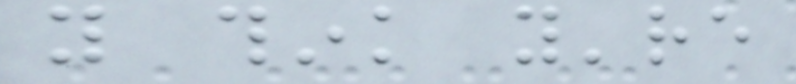you think you're
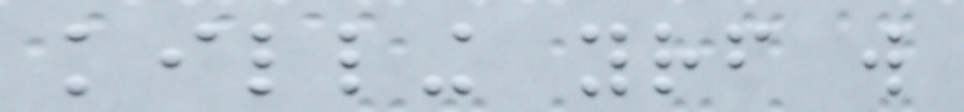killing yourself will
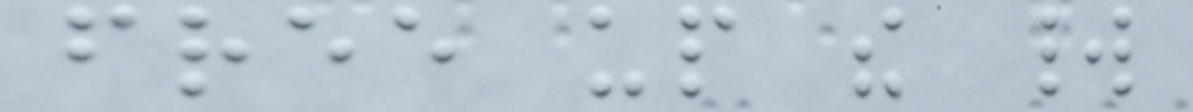free up the world
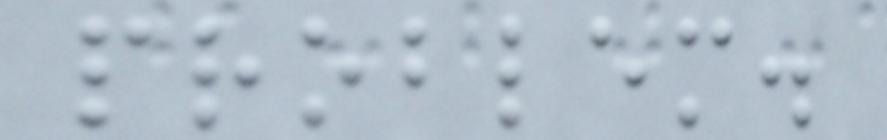problem.
